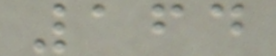164
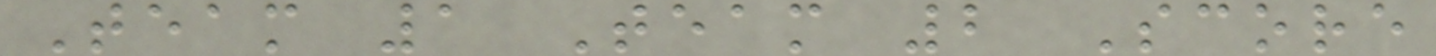Team 1 Team 2 Score
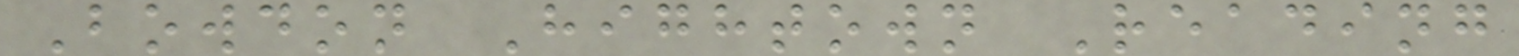Bowdon Hightown Reading
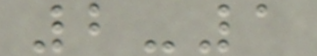2-1
